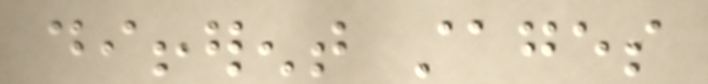different stages
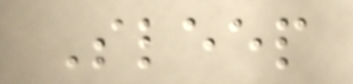Sleep
